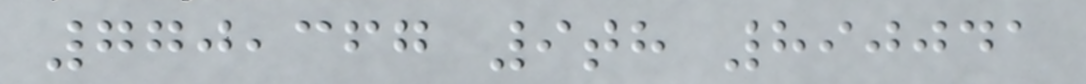770,367 9th 890041
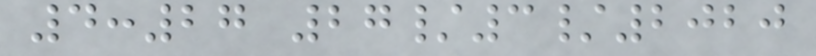4:27 27/3/2020
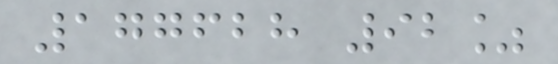177628 92%
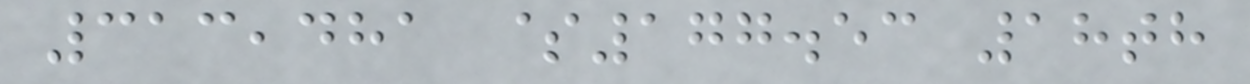313,481 $177.53 18th
